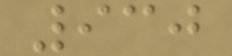930
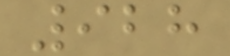928
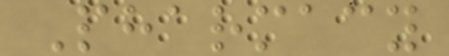Pharmacy
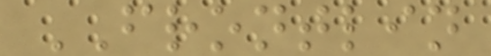FRONTLIN
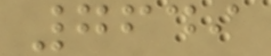7649
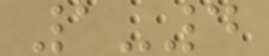1-4
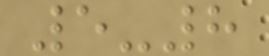5-8
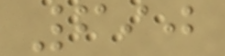690
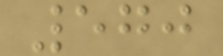570
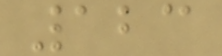123
